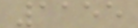1155
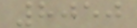8050
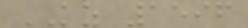KZ 1596
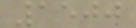1500
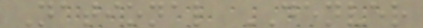National DENVER
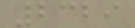2329
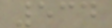534
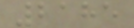2185
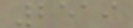2519
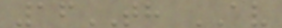16TH AV
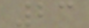23
